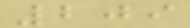209
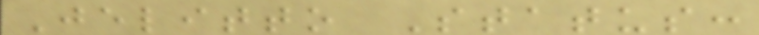Jelitto Status:
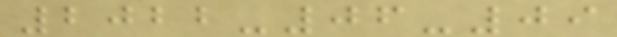2022-06-09
